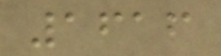1616
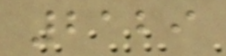2129
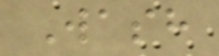Wash
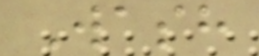Wash
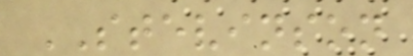STEVINSON
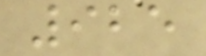925
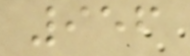956
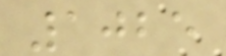1025
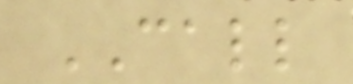CALL
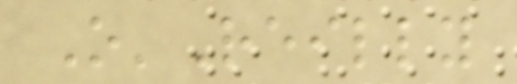O'Reilly
